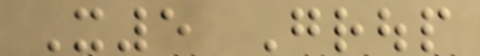X5 Group
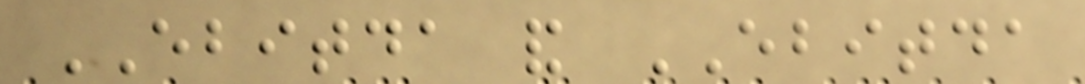EBITDA and EBITDA
